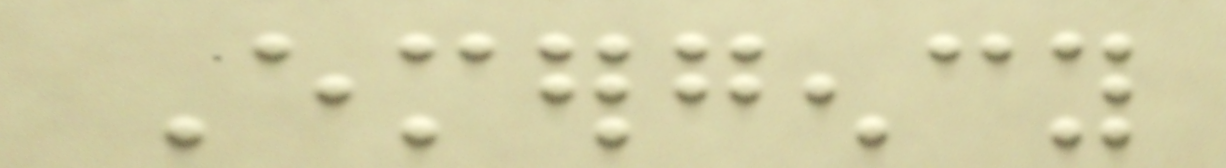Emergency
